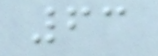63
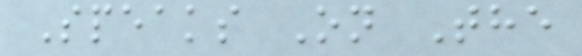Speaks On The
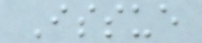Issue
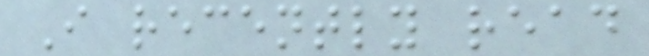I recently read
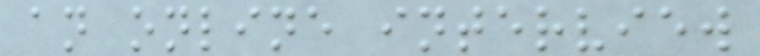an online interview
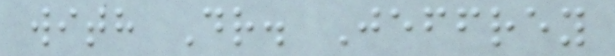with Dr. Jeffrey
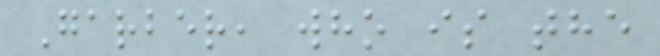Garber, who is the
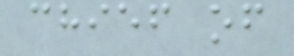chief of
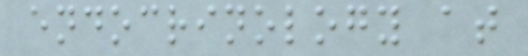endocrinology at
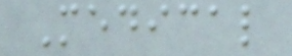Medical
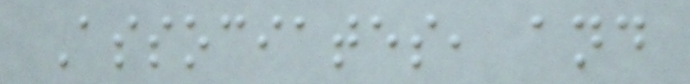Associates, and
